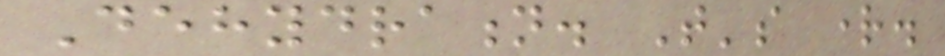Dehydration. That's right.
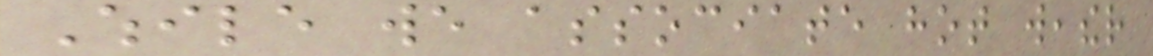While we associate hot weather
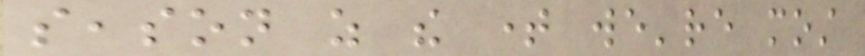season as the time we're most
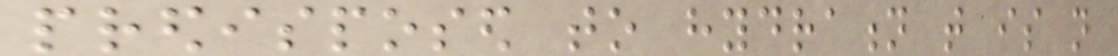predisposed to hydration that is not
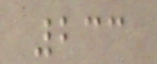233
